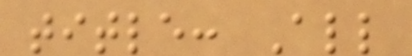title: All
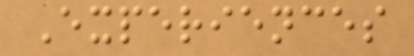Experiences
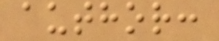author:
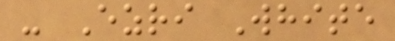- Ezri White
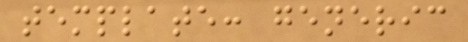template: generic
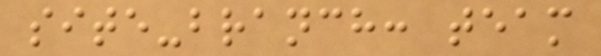site-branch: team
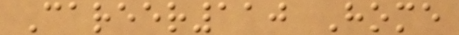Career110 Home
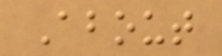About
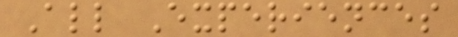All Experiences
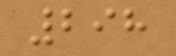298
